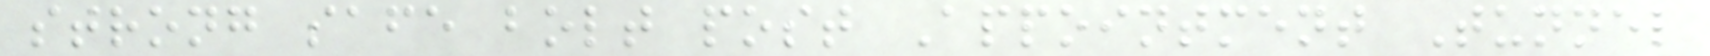strong safe bolt post Appointment Tunnel
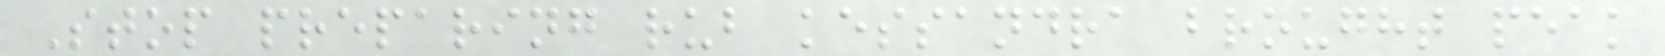Stop preparing rub kessandra brought peak
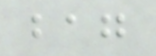bag
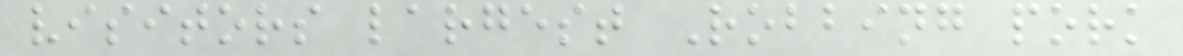visitors largest Robbing pork
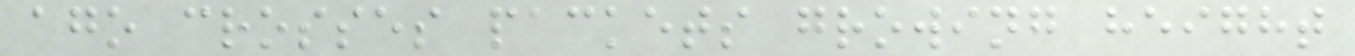ago crosses packets growing height
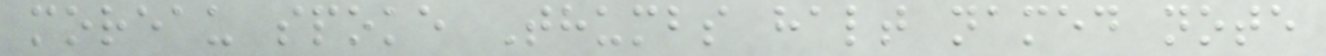moreau spoke Thumbs halt named note
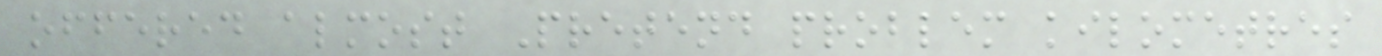offered almost Pretend problem kilometres
